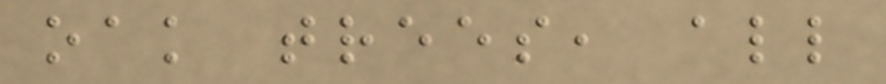oak trees, all
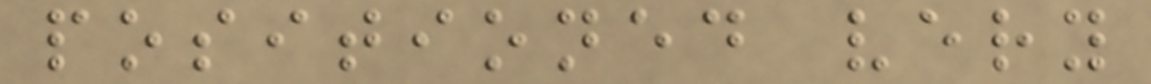positioned very
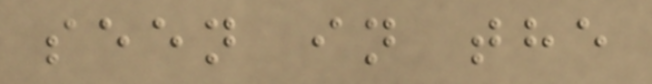seen in the
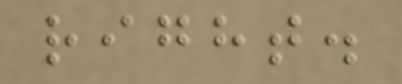right.
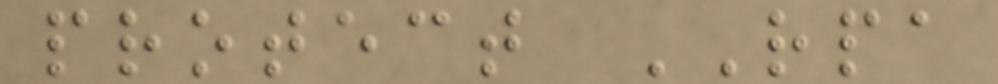protect RPA
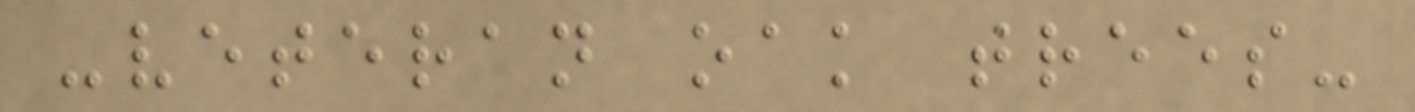-veteran oak trees-
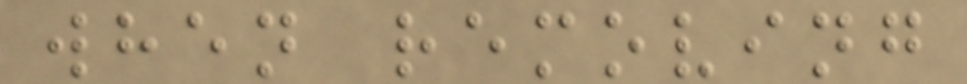when removing
